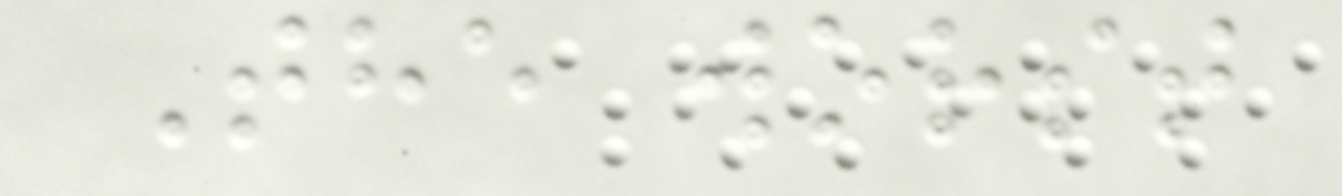The worst
